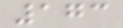173
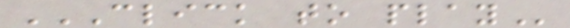CLICK TO PLAY
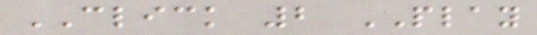CLICK 2 PLAY
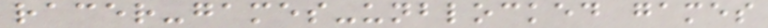racer-games-unblocked games
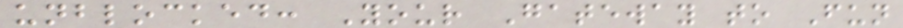unblocked: Your Gateway to Fun
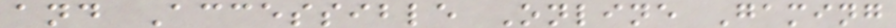and Accessible Online Gaming
